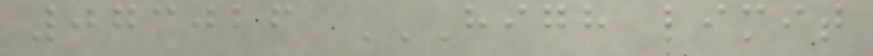073026 HIGH LIMIT
